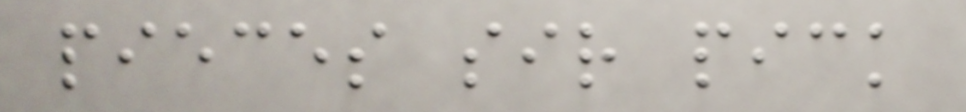pieces sir pick
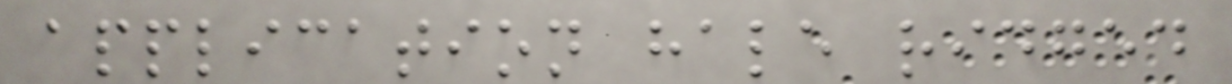application hale ridged
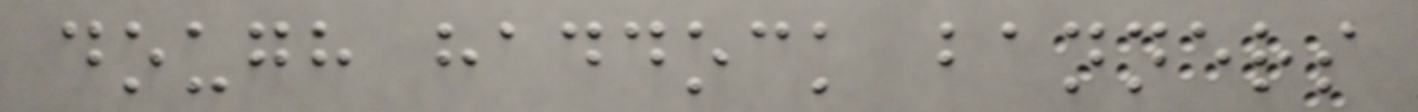dough haddock banners
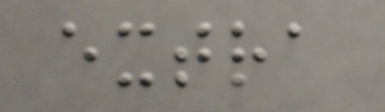extra
